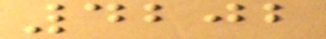4202
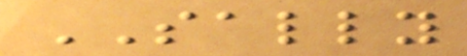SALLY
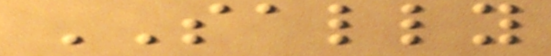SALLY
